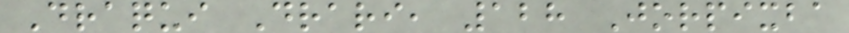Draqui Drari, 128 Jorpixba
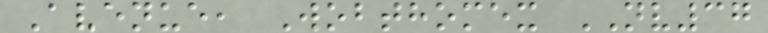Avenue, Wobthomex NV37
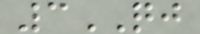3QJ
